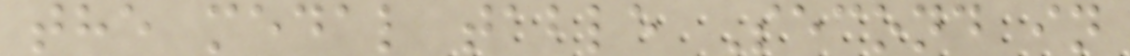the medal table Second in
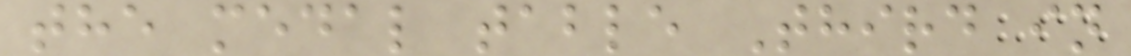the medal table Third in
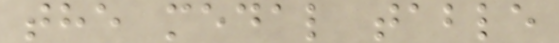the medal table
